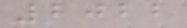2022
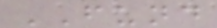FUND
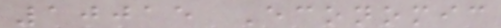10015 Economic
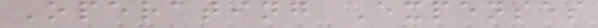Operating Expenses
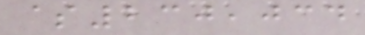$230,034
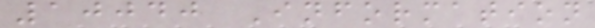10040 Information
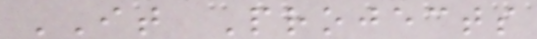IT Projects
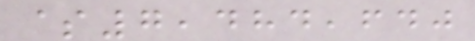$7,484,640
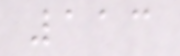113
